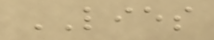LIES
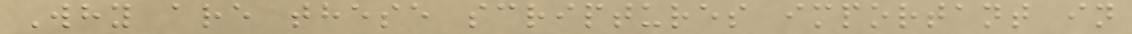Why are these scriptures important in
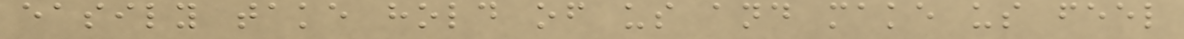easily take hold of us and make us feel
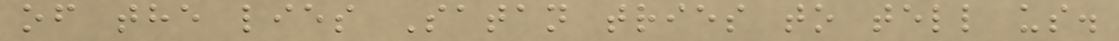of the lies Satan tries to tell us.
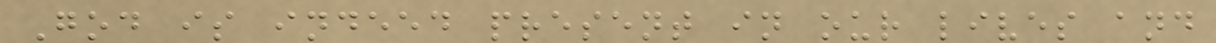God is indeed present in our lives and
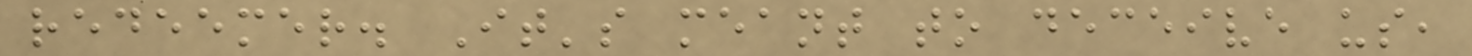redeemer. It's meant to deceive us,
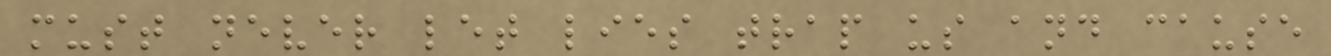must never let lies trap us and cause
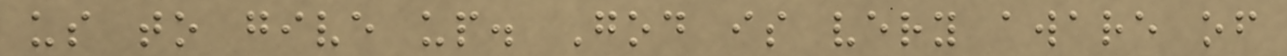us to give up. God is very aware of
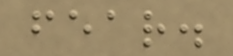fear.
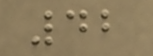42
